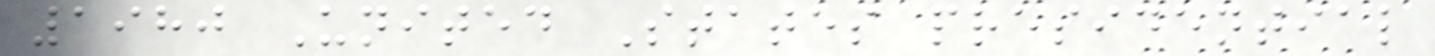1980 United States presidential
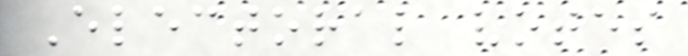Electoral votes
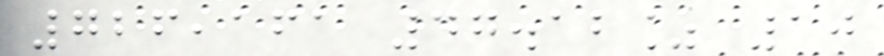726,161 47.12% 10
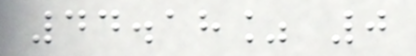44.18% 0
